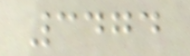3474
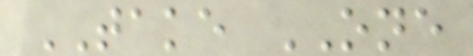TAKE ONE
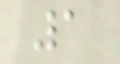1
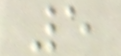5
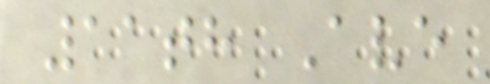11th Ave
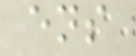ens
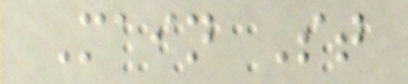Main St
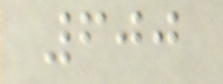600
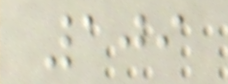109
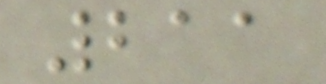211
